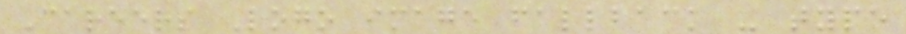Careers Logo image fallback - type
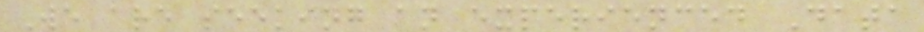We are seeking an experienced Data
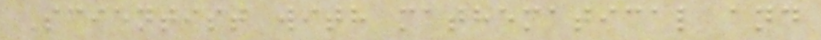Scientist with mathematical and
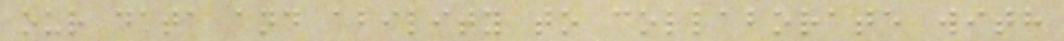our data and ability to collaborate with
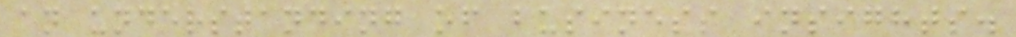an understanding of business insights.
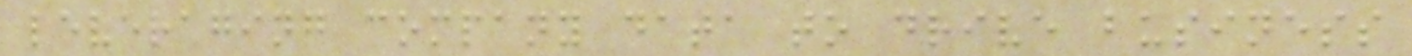leveraging company data to drive business
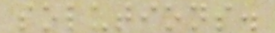solutions.
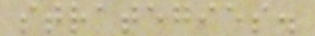strategies.
